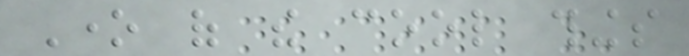One of the cool things
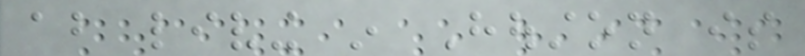about living in Houston is
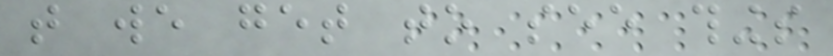that we get to see things
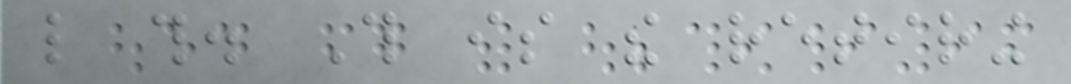like this. This is the retiring
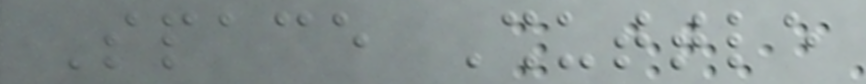Space Shuttle
